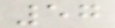57
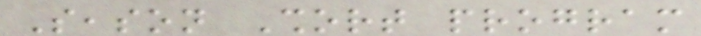Season Short program
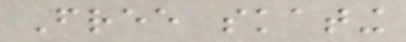Free skating
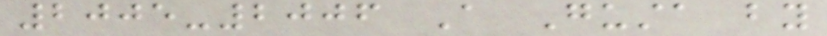2005-2006 A Gusta by
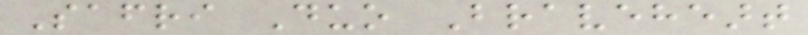Safri Duo Braveheart
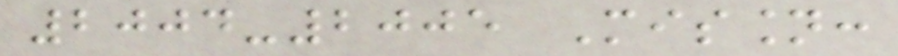2004-2005 Mission:
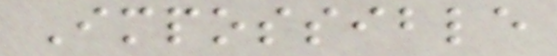Impossible
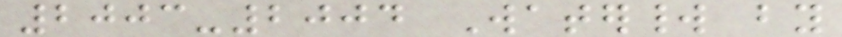2003-2004 Waterworld by
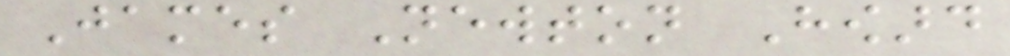James Newton Howard
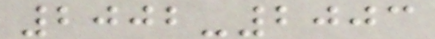2002-2003
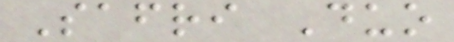Safri Duo
